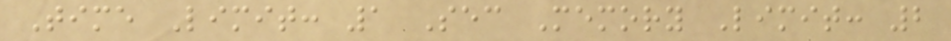Time Limit: 1 Sec Memory Limit: 2
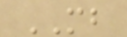MB
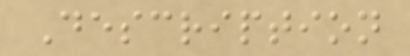Description
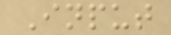Input
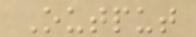Output
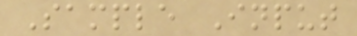Sample Input
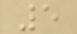5
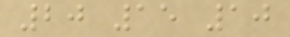20 15 10
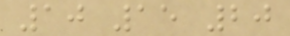10 15 20
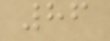86
